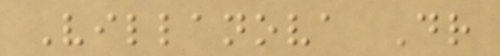Villanova Dr
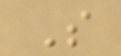S
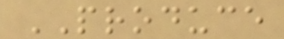PRODUCE
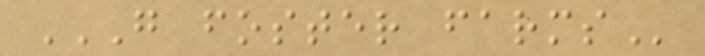G FOSTER FARMS
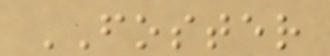FOSTER
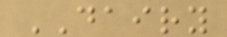DAIRY
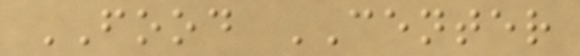FOOD CENTER
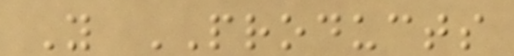Y PRODUCTS
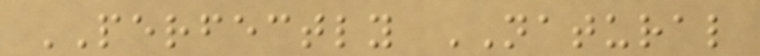PERFECTLY NATURAL
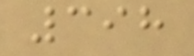398
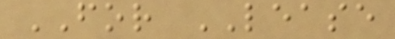FOR LEASE
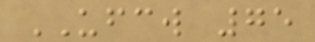UFCW 75
